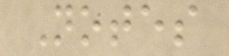Notes
